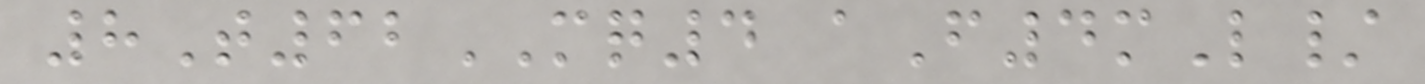8T62MQ4 aF4mL/
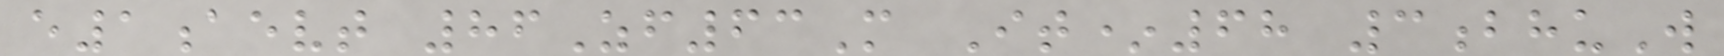e1aevt 86Zf63M It*68 3bhuW
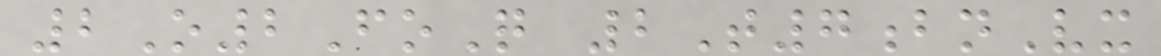2O2FoQ 2T7bnVx
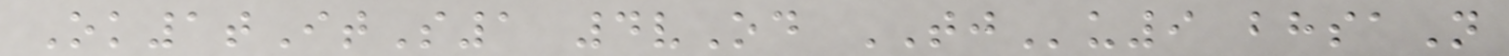Ok1tItS1 4vOd TJu9 bhsaN
